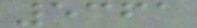5361
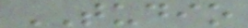TUDIO
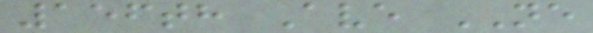156th Ave NE
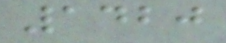1420
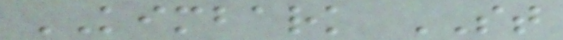KIMBARK ST
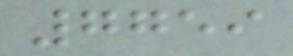7759
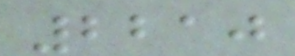2210
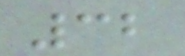32
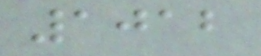1012
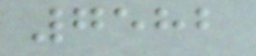7582
